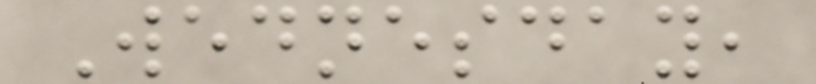Wednesday,
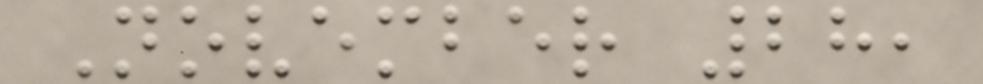November 28,
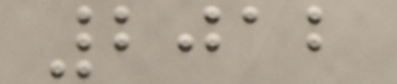2012
